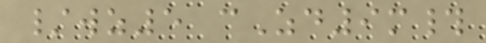/wz5 cZd9m#
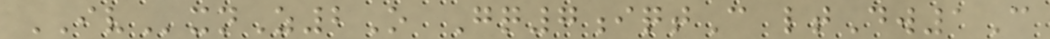IVxnZ2O Gq7iqtC ltDw1C
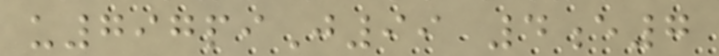u797piJ99 4e7
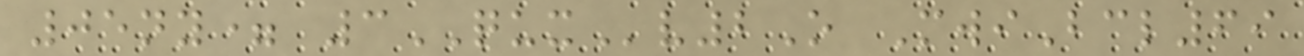05ny= 3QUXv2O MwiBcl69
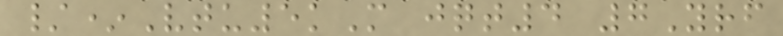/*Vtu5kM jqt4 7Yrf
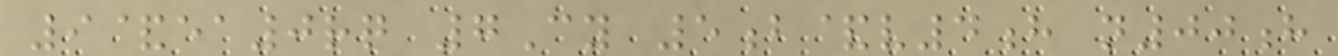9&ea0rq 7Cy 5b&v4h n00h
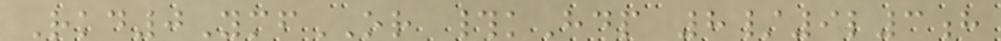Rkd0YmfOR #kHdp 8/9l3h
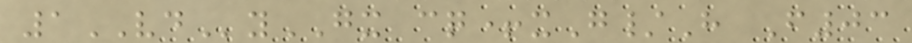1VDyGX cq+xG/H F03
